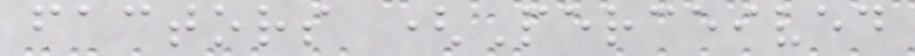factors (Perceived
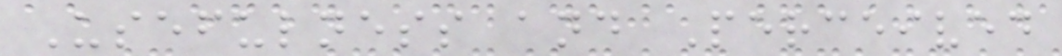Usefulness and Perceived
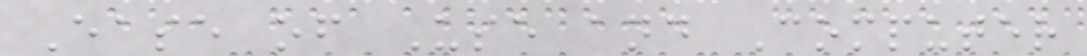Ease of Use and Computer
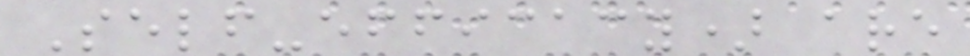Self-efficacy) are
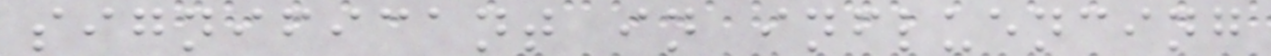significant in influencing
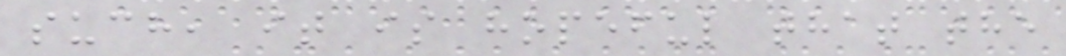such, it is hopeful that the
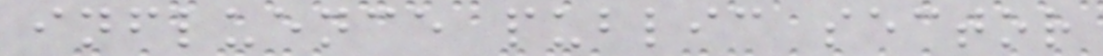influence public sector
